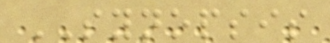SYNOPSIS
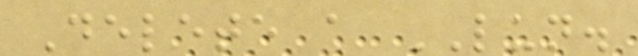Delete a LUN.
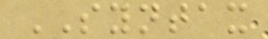SYNTAX
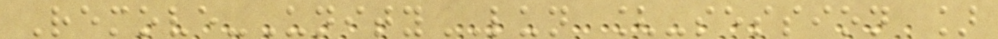Remove-UnityLUN [-session ]
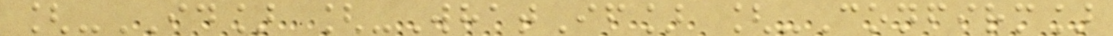[-ID] [-WhatIf] [-Confirm]
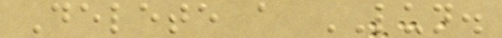Delete a LUN.
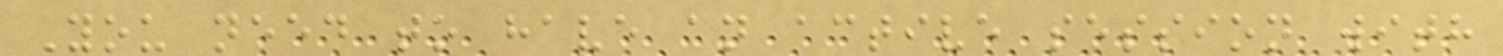You need to have an active session with
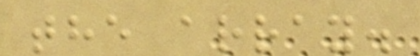the array.
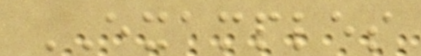EXAMPLES
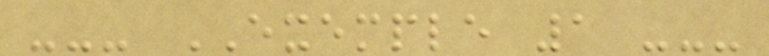--- EXEMPLE 1 ---
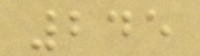245
